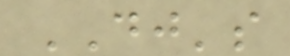DJ's
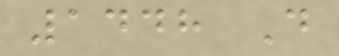1448 D
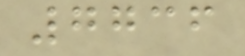7736
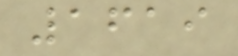1619
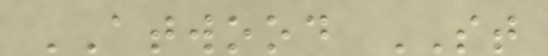ATWOOD ST
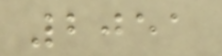2051
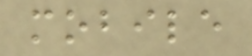mobile
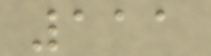111
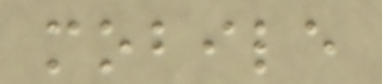mobile
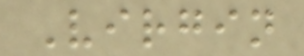Virgin
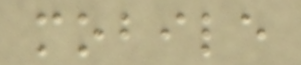mobile
